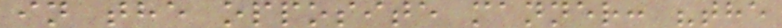in the opposite manner: "the
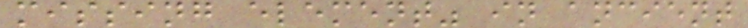missing element" in ancient
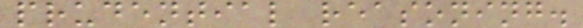prudential reasoning.
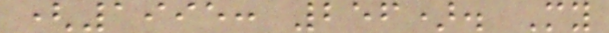(1995: 256). My
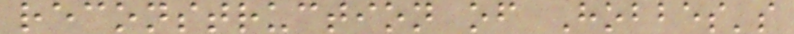reconstruction of Hobbes's
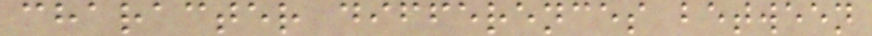character differences between
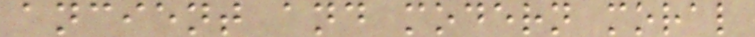ancient and modern moral
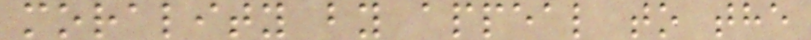morality by appeal to the
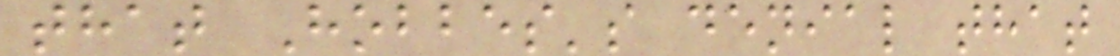that Hobbes's denial that
